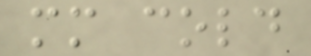mm cold
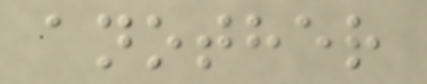another
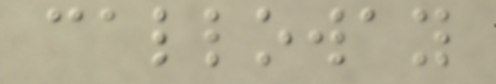calloway
